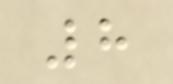8
